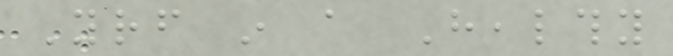Yourself in a Healthy
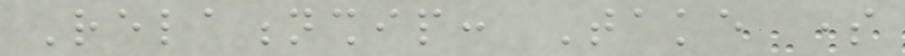Relationship: Take some
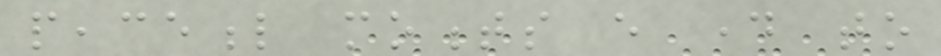peaceful moments every day to
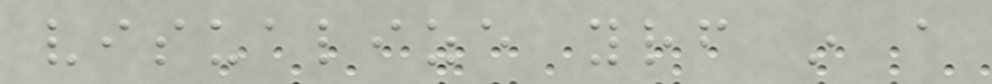visualize yourself in a
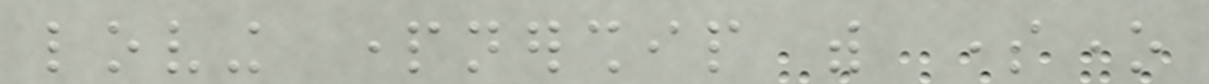loving partnership with someone
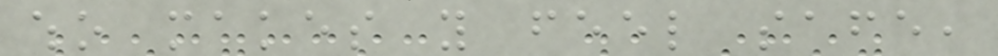who makes you feel safe,
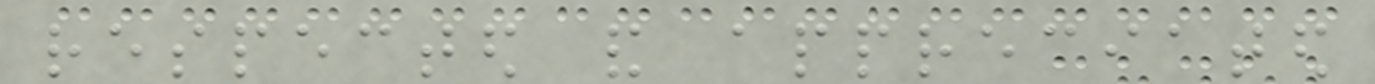respected and appreciated
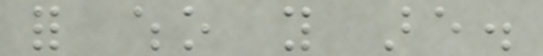for who you are.
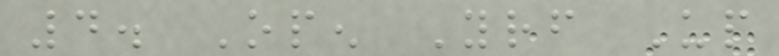4. Open Yourself Up
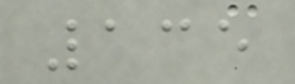135
